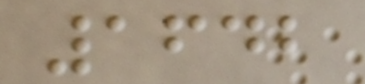1642
